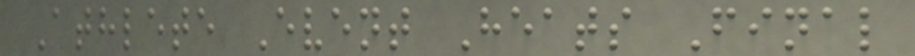Athlete Event Heats Final
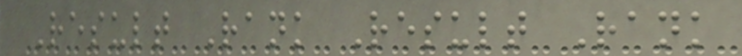Result Rank Result Rank
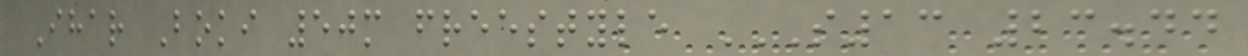Ihar Boki 50m freestyle S13 23.44
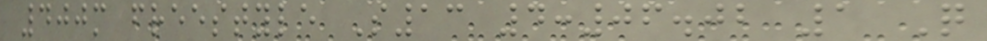400m freestyle S13 4:06.02 1 Q
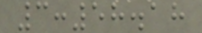3:58.18
